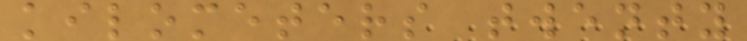kilometers twenty
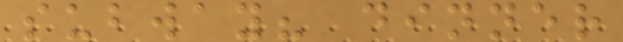subway? dinner
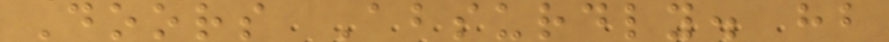Doors Absurdly. hb
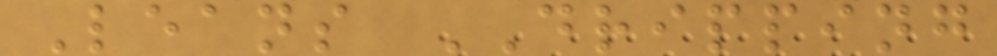Leans DRIPPING
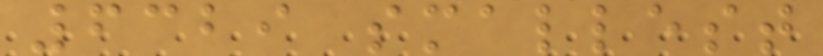6329 smallest
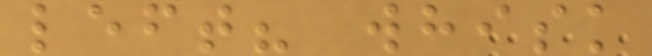left? whisk
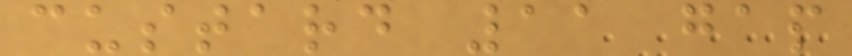custard 11 gap
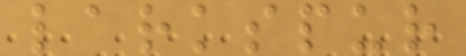larkspur
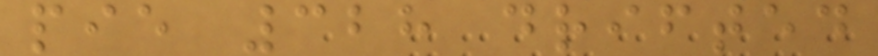pie 328 drifted
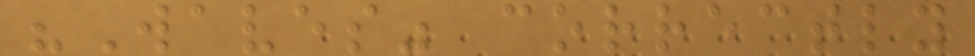"Waves" correctly
